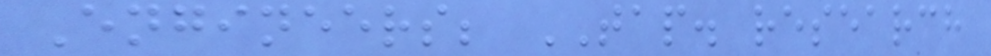Engineers; TAP. research
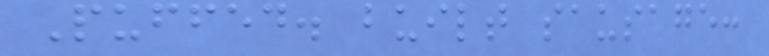Puffed. built sausage:
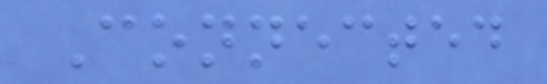Connected
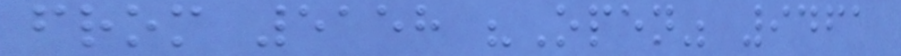from 5158 "Open" 9461
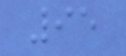95
